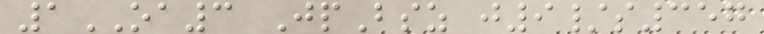1OA3 JpBsz j9/s357
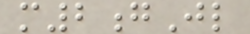m2gJl
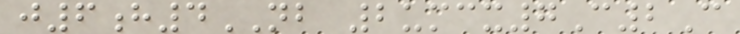j6h4NB 2umcx7C2C
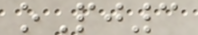oPj3
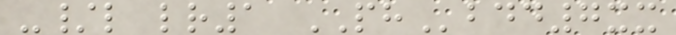-/l lr1 PHbdd7xx
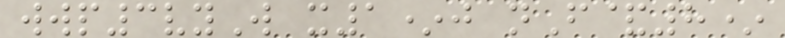wwp3vyW x1*j nF&8*
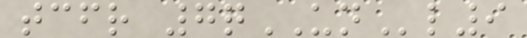tcfr 7qUNl9
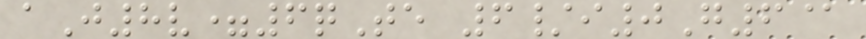aJ8v=6qTe 6/i0G6@
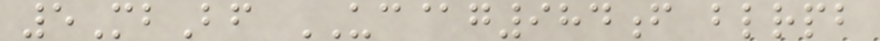5MbBf UC@g984f blrpb
